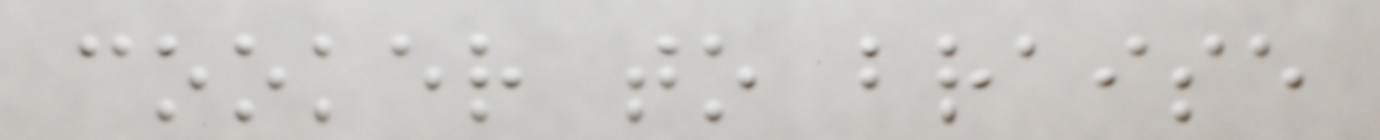cooker to braise
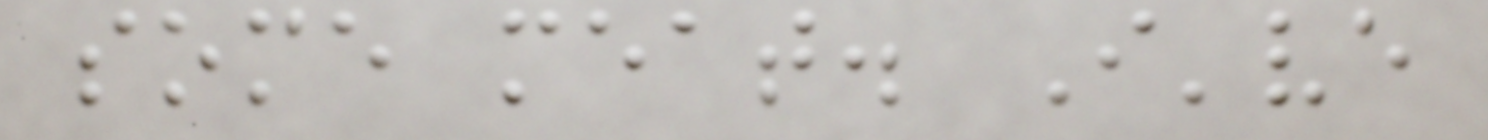some meat. I've
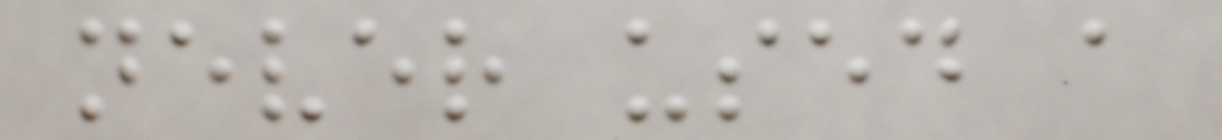never used a
